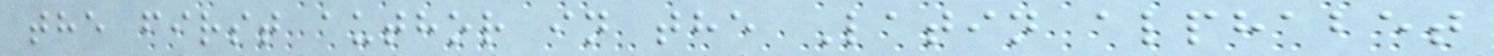the first author in the Latin alphabet
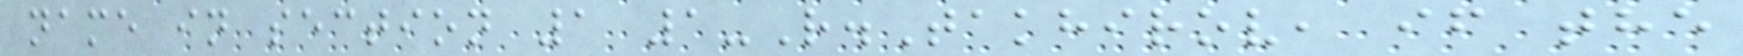name in section 1 1-R.Takhirov, if the
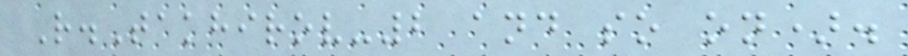R.Takhirov-2 and so on).
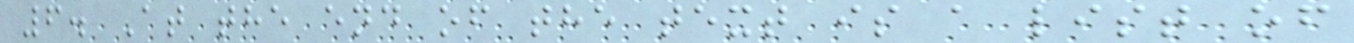6. At the end of the text is a list of
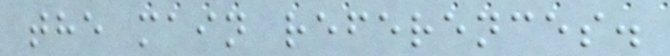the main references.
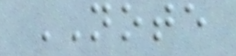NOTE
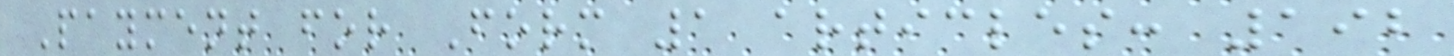Payment for Form 1 articles: 192
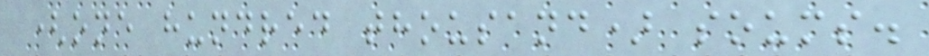(one hundred thousand) soums.
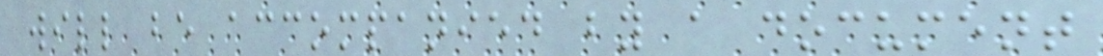will be accompanied by a document
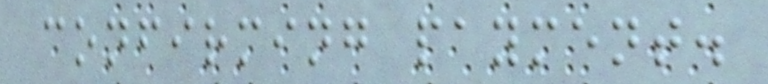confirming payment.
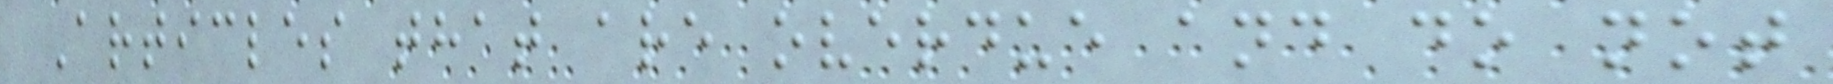Articles that are overdue and do not
